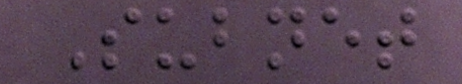Subnet
